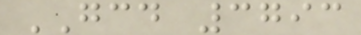GCD 3793
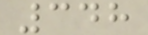348
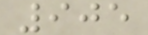905
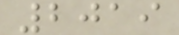2019
